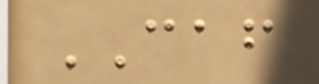CAF
